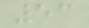53
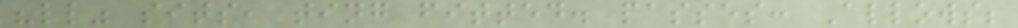"ll" sits, ting fitted. passes: Allows;
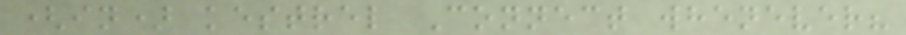(in) kestrel Connect whenever?
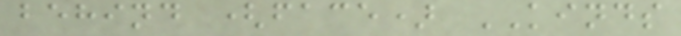behind (face) KINDS
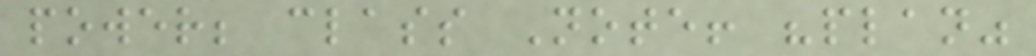power; class Note! "plan"
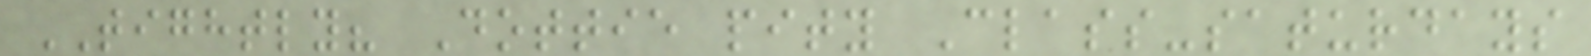TIGHTLY? Dottie pity Class-saturdays
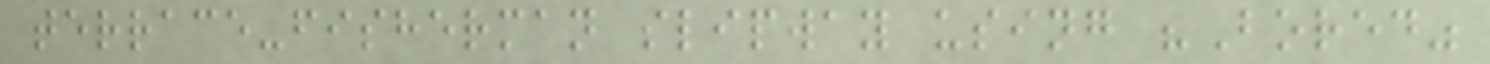terrace-fisherman slipway using "Bored"
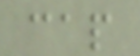cap
